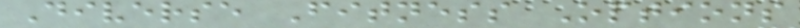Diverse Fitness Options
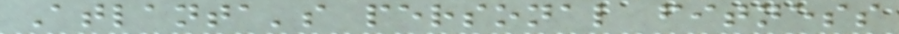Atlanta's personal fitness
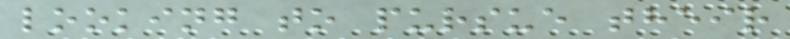looking to pursue their
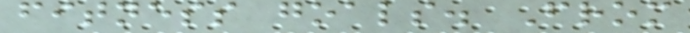fitness goals. From
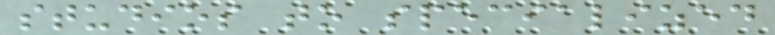studios to specialized
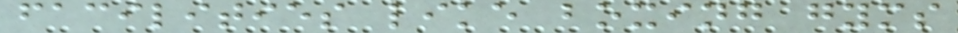facilities like boxing gyms
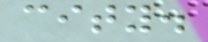city.
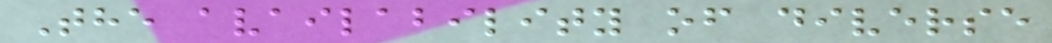The availability of diverse
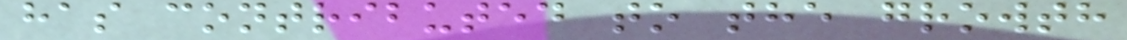has contributed to the growth
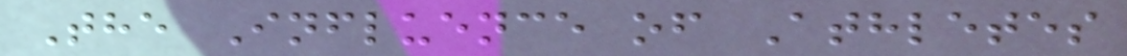The Influence of Athletes
